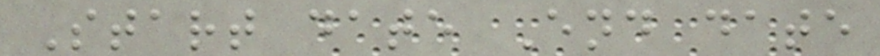Start date End date
